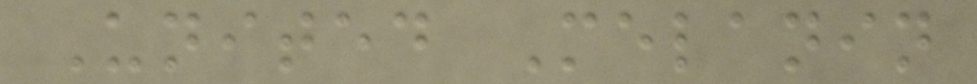United Melanin
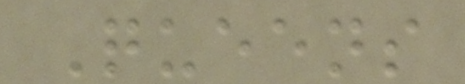Queens
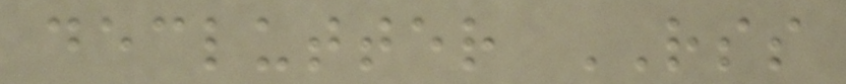declutter RSS
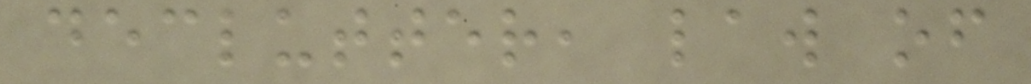declutter, law of
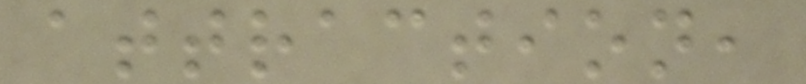attraction,
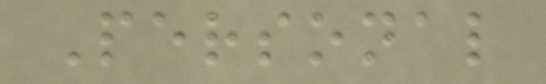Personal
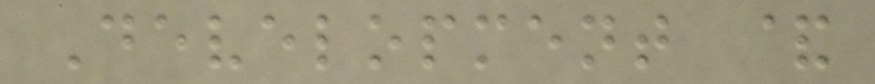Development &
